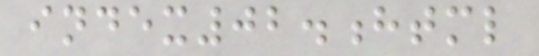index02.html
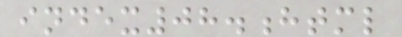index08.html
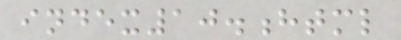index10.html
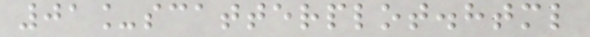01_scatterplot.html
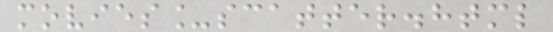movies_scatter.html
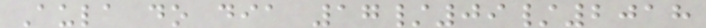Aula do dia 17/09/2018
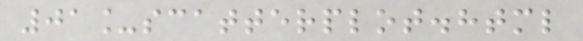01_scatterplot.html
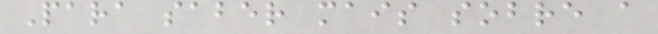Para saber mais sobre a
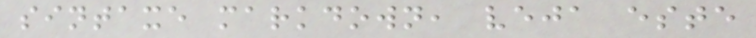sintaxe markdown, veja este
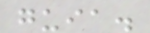guia.
